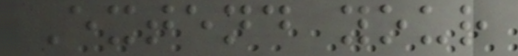Extend your
